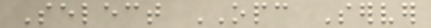Select OPC Server
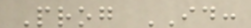Prog ID:
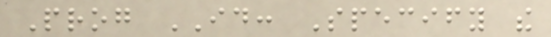Prog ID: Specify the
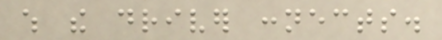which the driver connects.
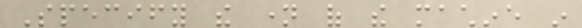Specify the name of the machine in
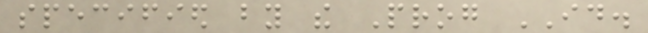specified by the Prog ID.
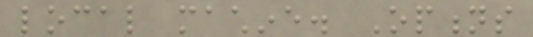local machine. Options
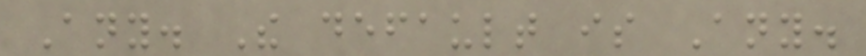Any. The default is Any.
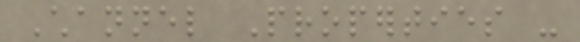Channel Properties -
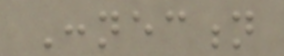Connection
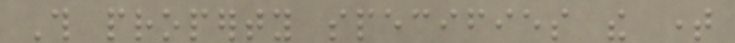This property specifies the time
